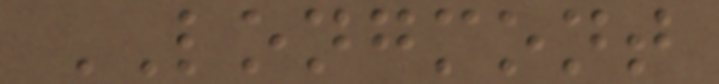LONGMONT
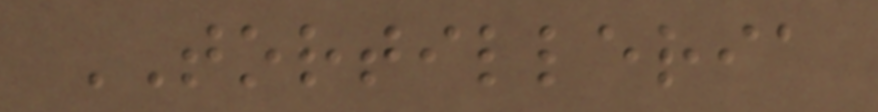TORTILLERIA
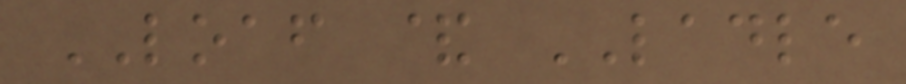LOAF & LADLE
